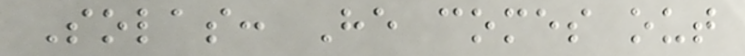Solas: He comes out
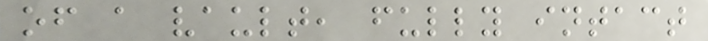of a vault, fully intact
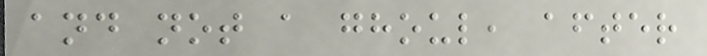and not a ghoul, after
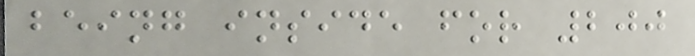being inside for 200
